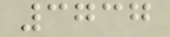3737
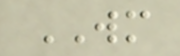WM
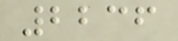2236
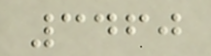3460
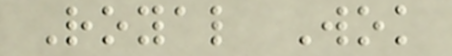Royal Wok
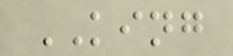KING
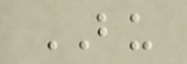BU
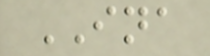INA
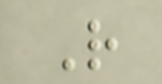R
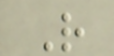R
